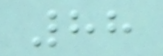88
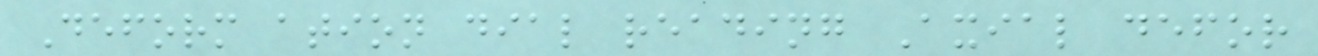Deform ation dial reading Axial defor
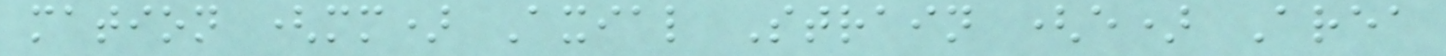mation (mm) Axial Strain (e) Area
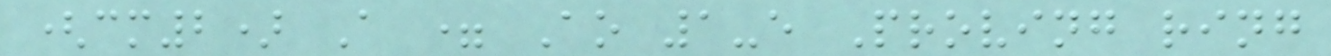(cm2) A = Ao 1-e Proving ring
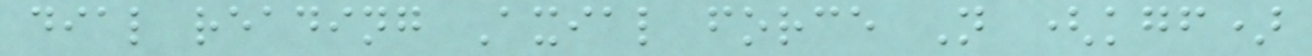dial reading Axial force N (kgf)
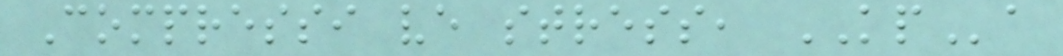Compressi ve stress, KPa
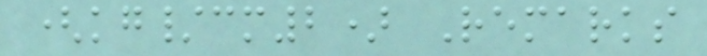(kg/cm2) Remarks
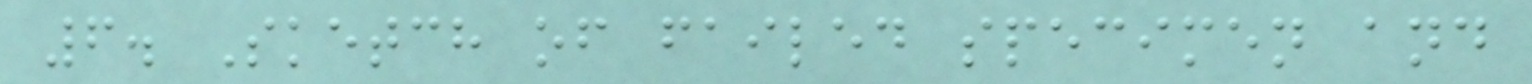6. Sketch of failed specimen and
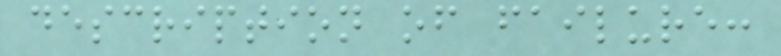description of failure:
